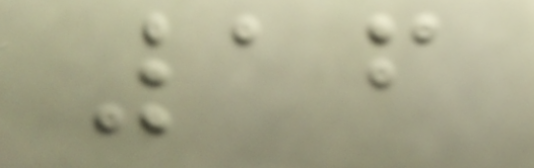16
